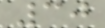30
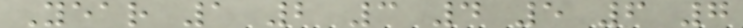Year 1 2 3 4 5 6 7
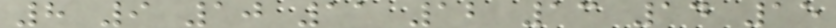8 9 10 11 12 13 14 15
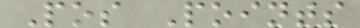Pos Points
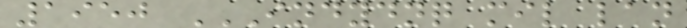1950 INDYDNQ MIL LAN
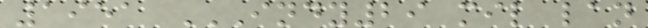1951 INDY29 MIL LAN
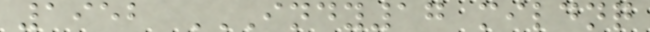1952 INDY17 MILDNQ
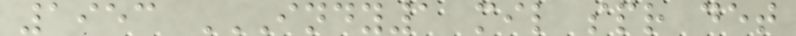1953 INDY1 MIL SPR DET
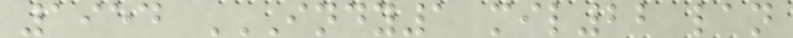1954 INDY1 MIL22 LAN
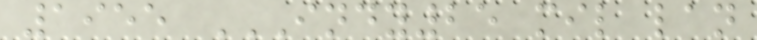1955 INDY25 MIL LAN
